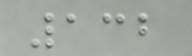132
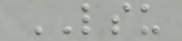LSU
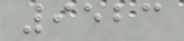9523
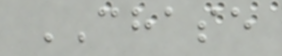CHASE
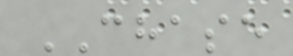CHASE
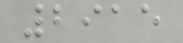2915
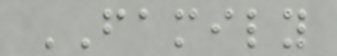FAMILY
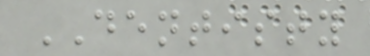DENTISTY
